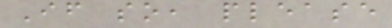If so, please
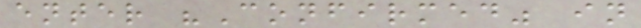enter "Confirmed" in
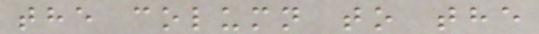the column to the
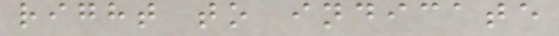right to indicate
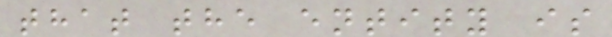that the entity is
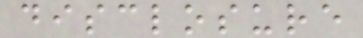disclosure
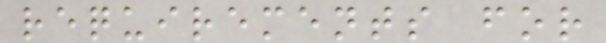requirements for
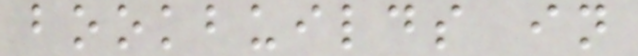bookbuilds in
